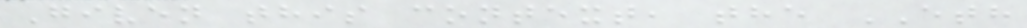Given this context, the ETH
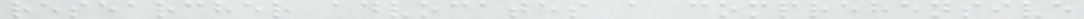researcher advocates a comprehensive
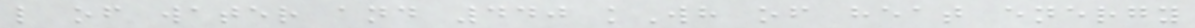l of water and 440 kWh of heat energy
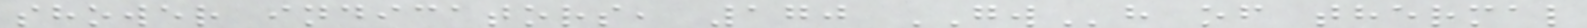shower indicators, 170 GWh of thermal
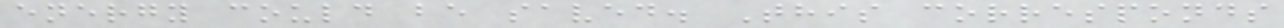energy could be saved. This corresponds
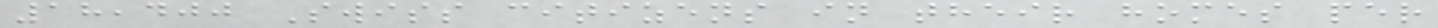18,400 Swiss citizens in their homes per
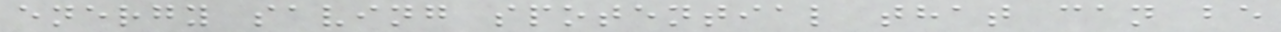energy saving spotential that can be
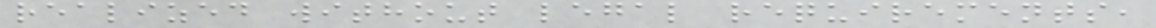realized without legal requirements,
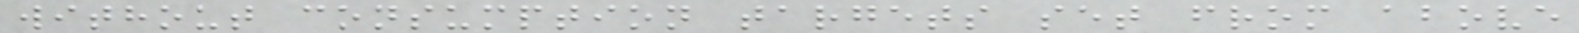without consumption targets set from above
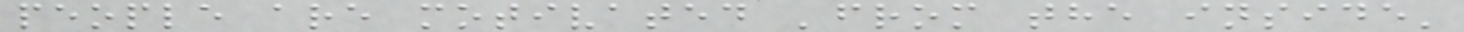people are motivated 'from the inside'
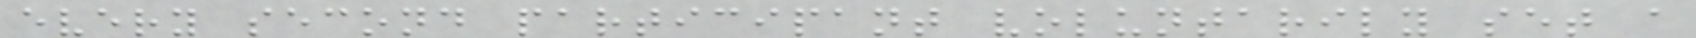every second participant voluntarily set a
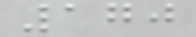170
